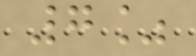7%
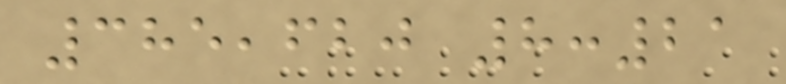385,620 8:21
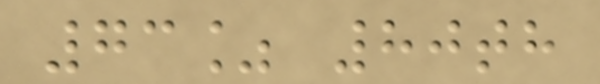73% 80th
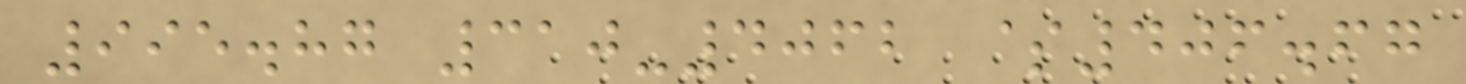995.87 310-4062 $406.67
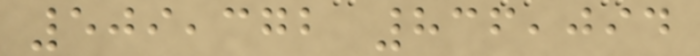509,372 836,094
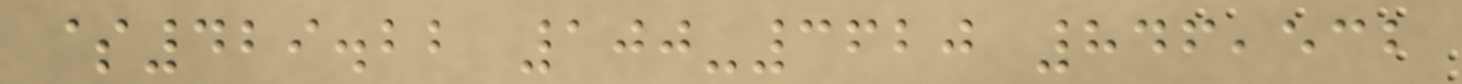$429.22 100-3620 846,532
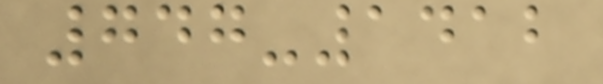747-1412
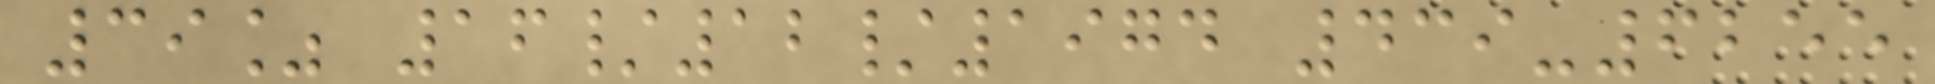39% 16/12/1974 439-6255
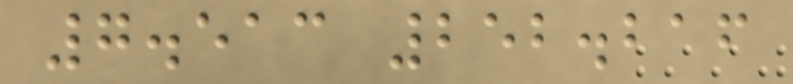7.513 252.216
